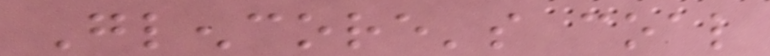Glencore's coal
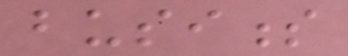business
